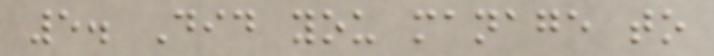5. Did you manage to
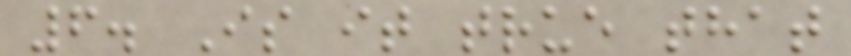6. Is it true that
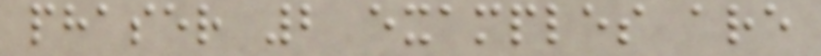phaser 2 examples are
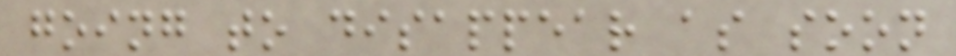going to disappear as soon
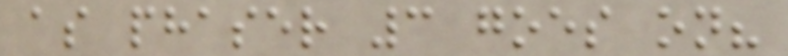as phaser 3 goes on?
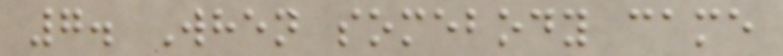7. When somebody came
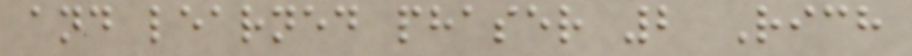and learned phaser 2 Rich
